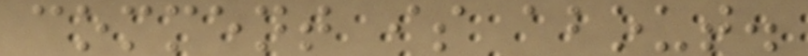comment is about.
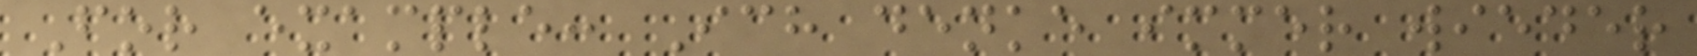For example: Ich denke immer wieder
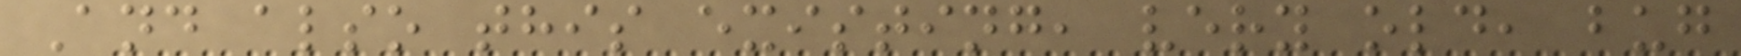And also this existing, very old, bug
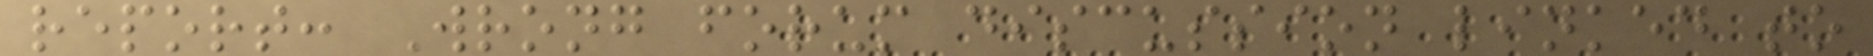report: Wrong forum discussion linked to
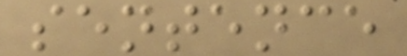sentence
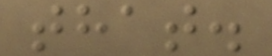that.
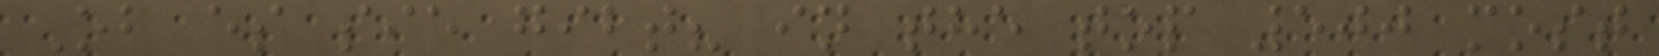Ob es sie gibt? in the top 500 most
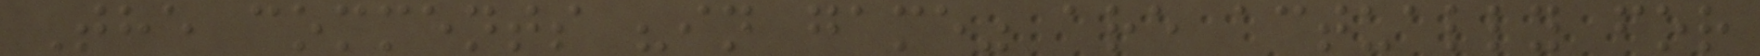The comments "in game" are actually for
